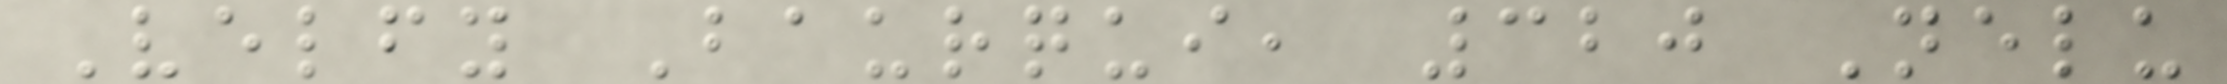Velfy Baurqui, 320 Nelu
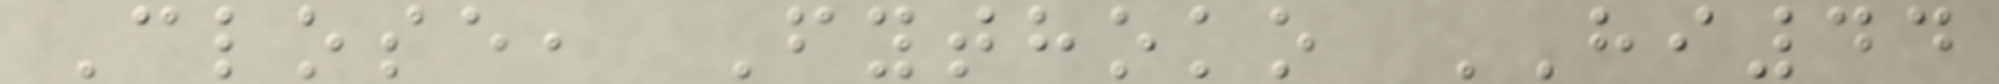Close, Fythoko HI44
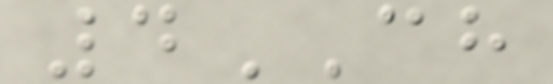4CH
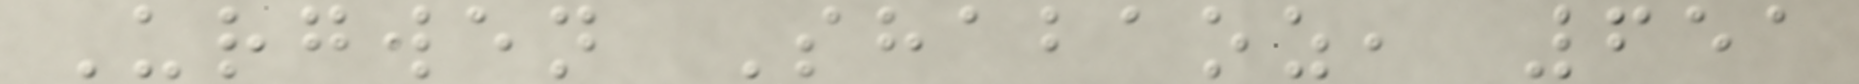Urgwen Shabaoz, 651
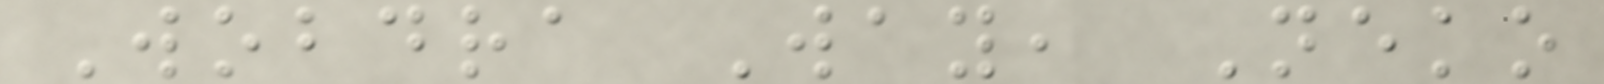Wobdra Way, Neko
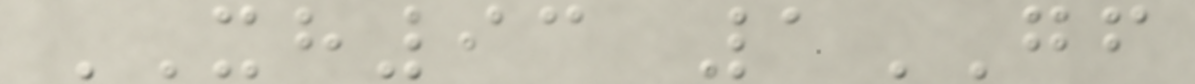XH93 1GF
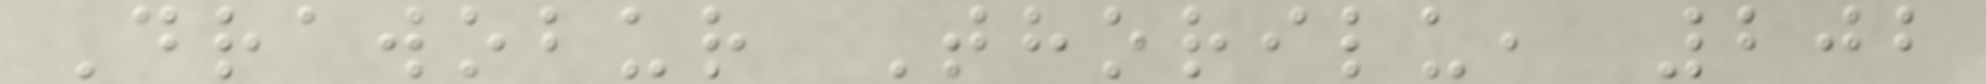Drawobur Thorilu, 202
